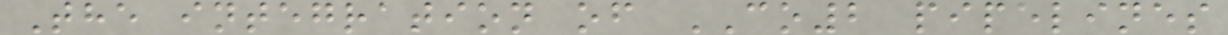The integration of CO2 pipelines
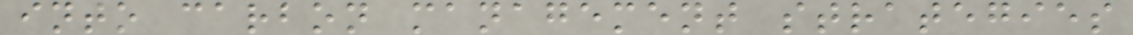into carbon management strategies
